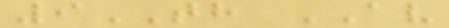9TH AV
